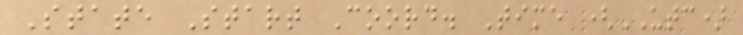State Start Coord. Time (UTC)
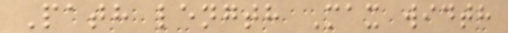Path length Max width
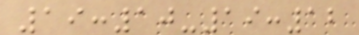19:10-19:12
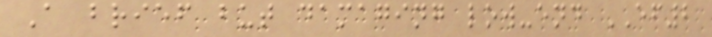A brief but damaging low-end EF2
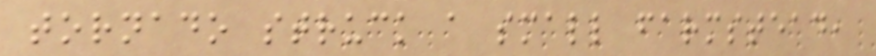tornado struck a small farmstead,
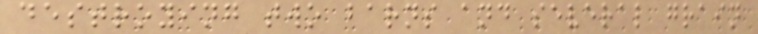destroying two barns and several grain
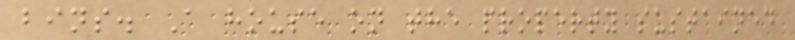bins. A house on the property sustained
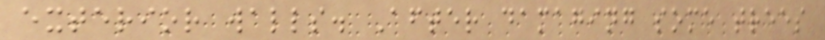exterior walls. After damaging some trees
